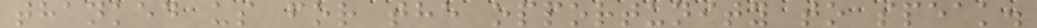thanked us for the opportunity to speak.
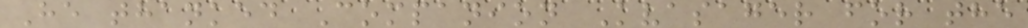He thanked Companion Kvasager for the
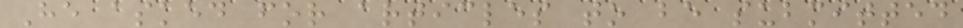He asked for articles to be submitted
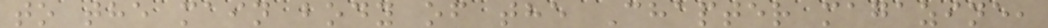to the main body of the Chapter magazine,
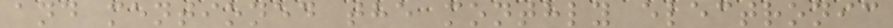and mentioned the monthly electronic
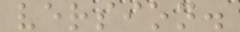version.
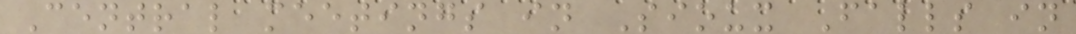Central meetings in Sioux Falls in
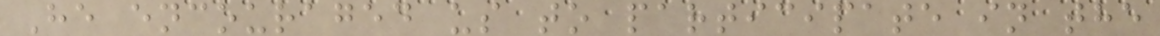He encouraged us to participate in the
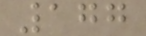177
